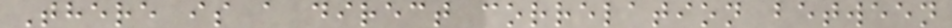There is a direct correlation between
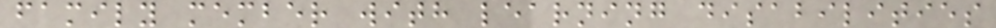family member with learning disabilities
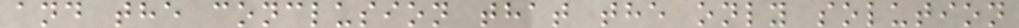and the conclusion that the only solution
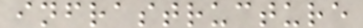infrastructure
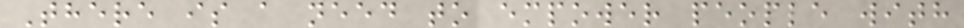There is a need to empower people with
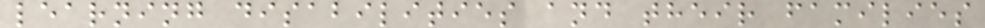learning disabilities and their families
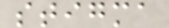stigma
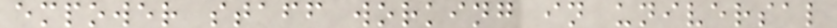empower staff working in universal
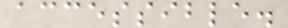accessible.
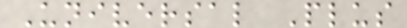Universal Plus
